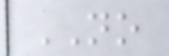NO
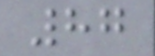87
